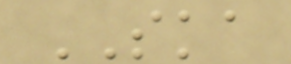SKA
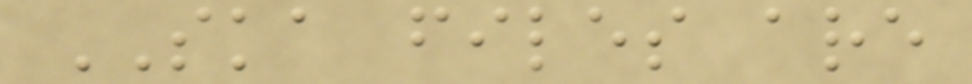SKA files are
